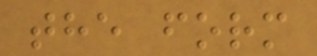the form
